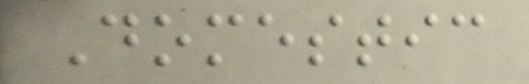Domestic
